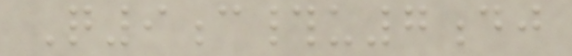Q9c#u7dj
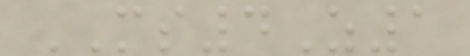MS4Z1
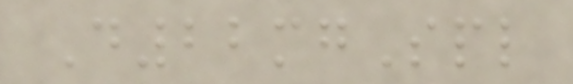D22mgSpl
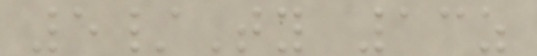5/Ty 13z
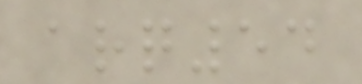arq54
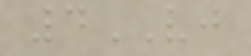4VJ
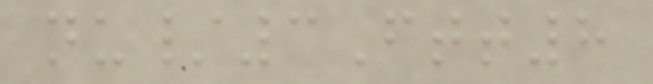nu/3Ftt8
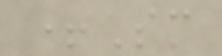+Sm
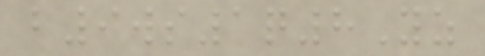b9ws1q8Yz
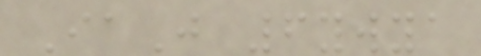IaJ 6ywya
